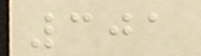301
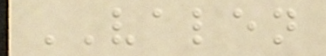VALEN
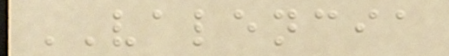VALENCIA
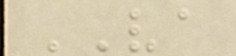VA
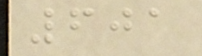601
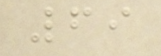69
